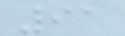91
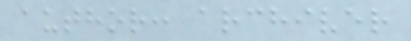author: archiver
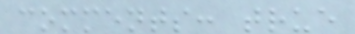comments: true
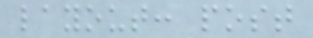layout: post
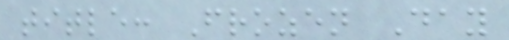title: Frozen Day
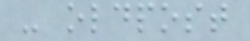- oldpost
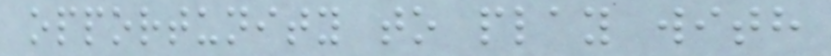opportunity to play with
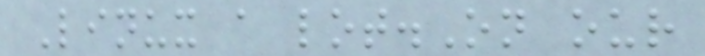Linux a lot.On our
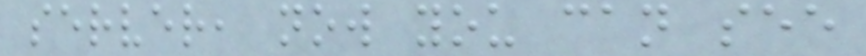server, now you can see
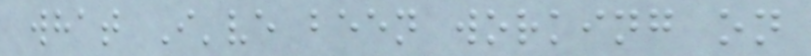what I've been working on
